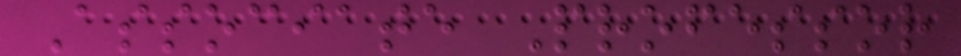Associate Professor
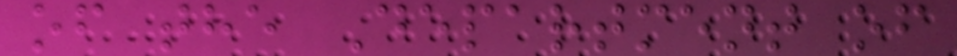of the Department of
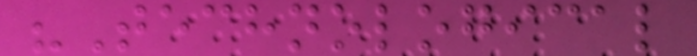"Technological
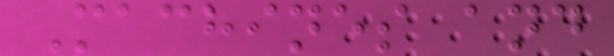Machines and
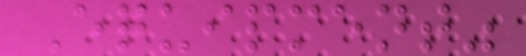Equipment"
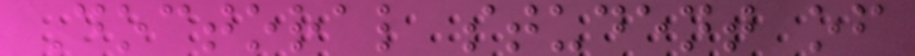Doctoral student of
